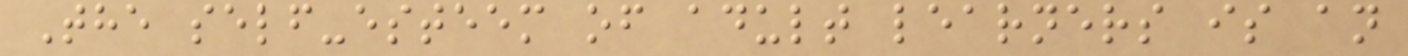The self-esteem of adult learners is an
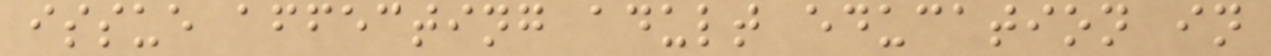issue affecting adult education in
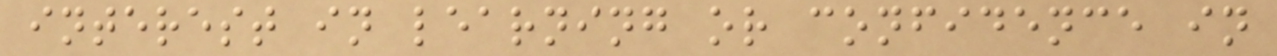interest in learning or confidence in
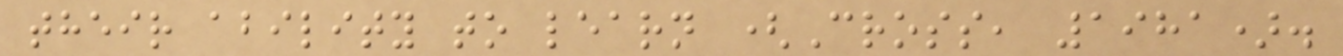their ability to learn (Cross, 1981).
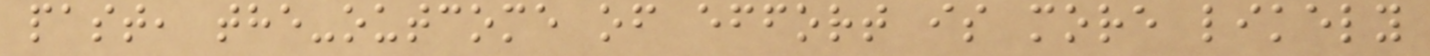past, the-outcome of effort is more likely
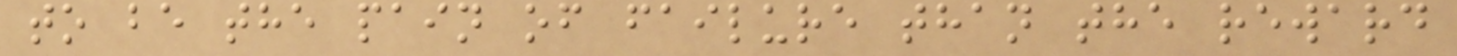to be the pain of failure than the reward
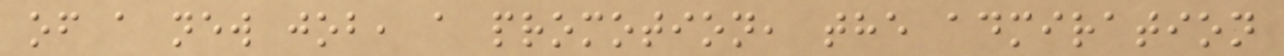of a new job, a promotion, the admiration
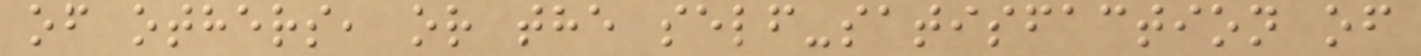of others, or the self-satisfaction of
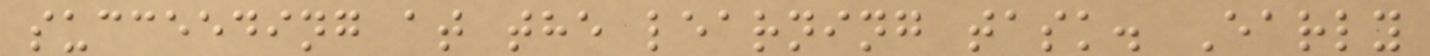succeeding at the learning task. Early
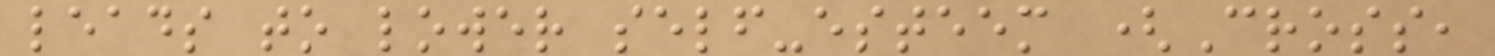leads to lower self-esteem (Cross,
